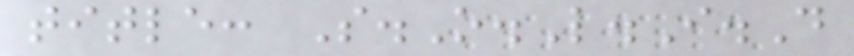title: S.O.L.I.D
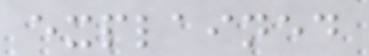explained
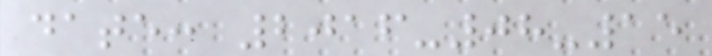date: 2016-08-15
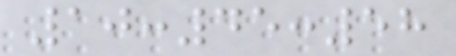10:45:58
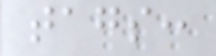tags:
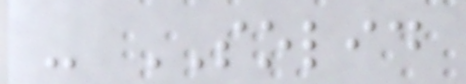- SOLID
